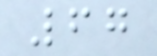67
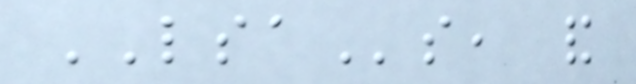LSAs, and
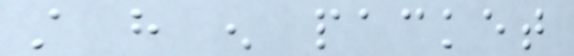still have enough packet
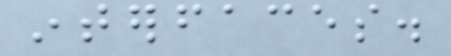interfaces.
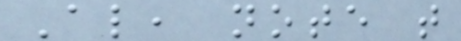Also, note that
